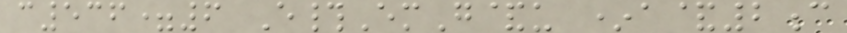c536=6 E#EmG&u *a&2c
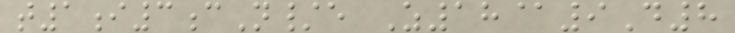t1i3cN/e Z18@9D8
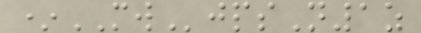*MWjpsN1z
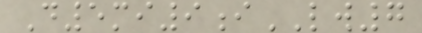D5mi9iLW7
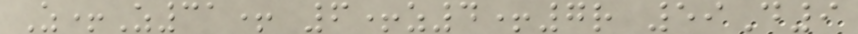Z+Z31+ 6+z4+7r 59D9
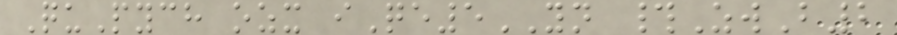QuPych ozx iQe5YN #ZwB2
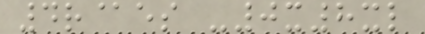4r@es -0x8xl
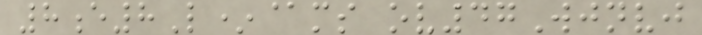8e8L*@ms ov47Wjnvj
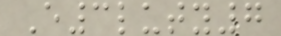E3luty7
